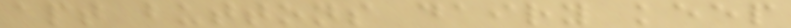apt buttons dairy keep
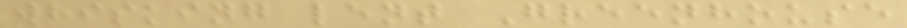whisking lent Greenhouse
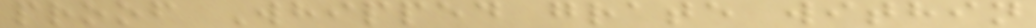proof Whipped grate within
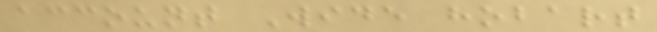account Wide hobart
